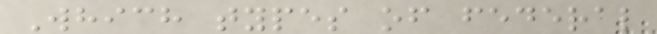Which types of federal
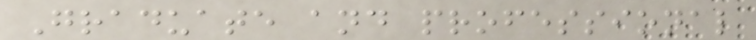Graduate and professional
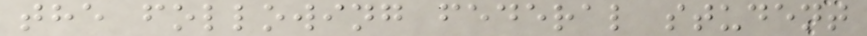the following federal student
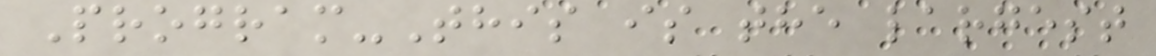Program-This is the largest
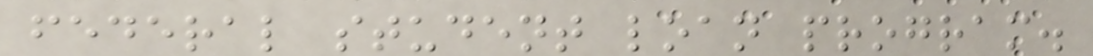federal student loan program.
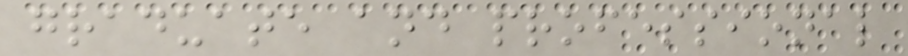graduate and professional
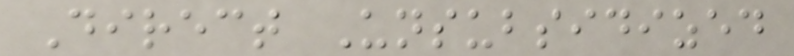Direct Unsubsidized
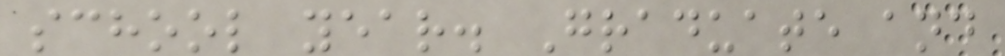school year. Graduate and
